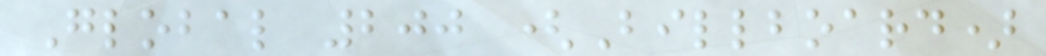Global 200 (Billboard)
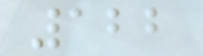122
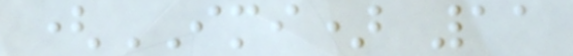(IMI) 11
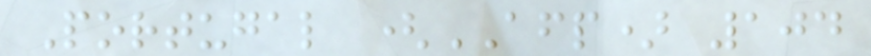Portugal (AFP) 104
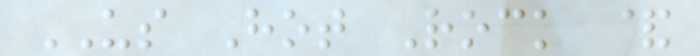US Hot Rock &
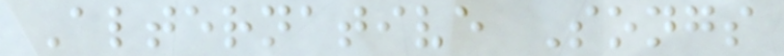Alternative Songs
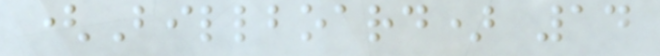(Billboard) 14
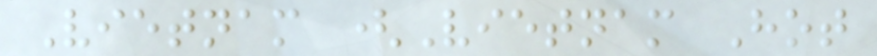Vietnam (Vietnam Hot
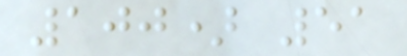100) 51
